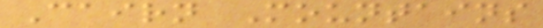Cairn Mountains
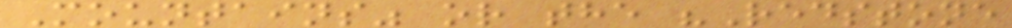Mountains" or the "Redstone
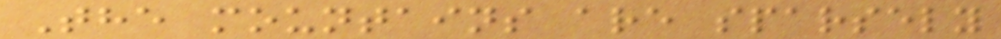The mountains are sparsely
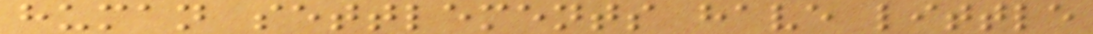human settlements have little
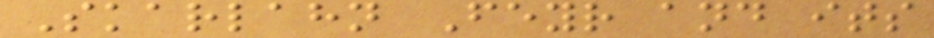Skarlahn Feyr and its
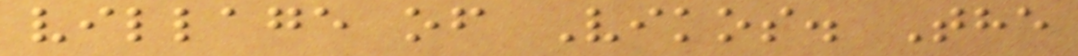village of Vikos. The
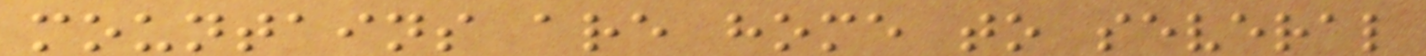mountains are home to several
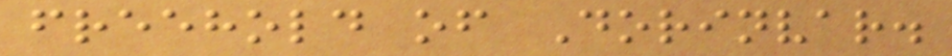freehold of Dorinvar.
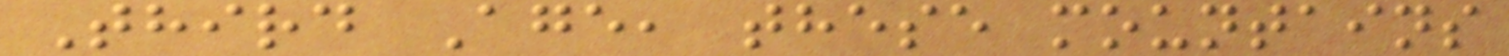Third Age, these mountains
